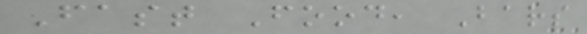Fast Food, Bars
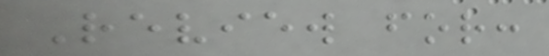Review for:
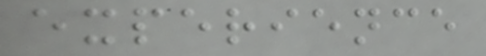experience
